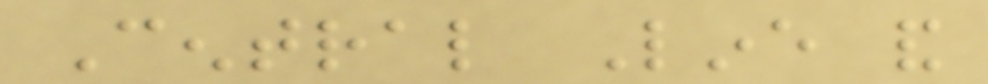Central Line and
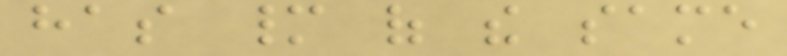has many of the same
